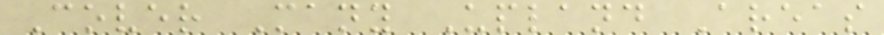Cover Many Upland Areas
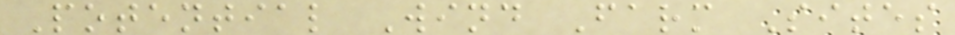Potential Wind Farm Sites
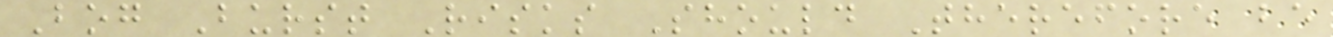Bog Burst Risks Should Therefore be
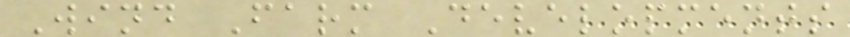Wind Farm Developments
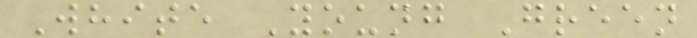White Young Green
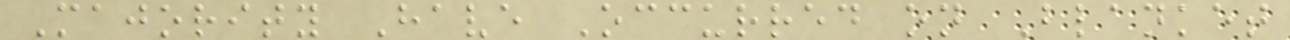Majority Have Occurred on Blanket
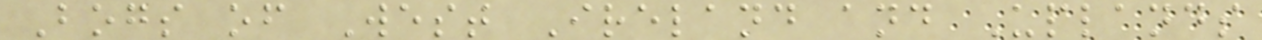Bogs of West Ireland and Uplands
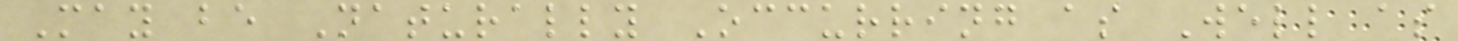May be Naturally Occurring as Well as
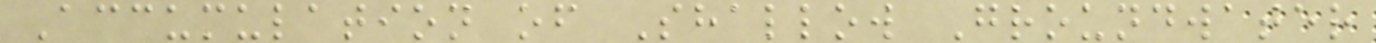Accumulation of Shallow Groundwater
